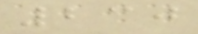230
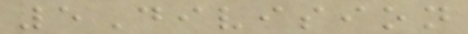5Division
